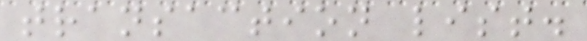transaction list.
